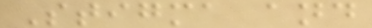Stigma and
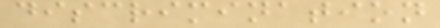discrimination
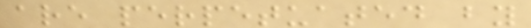are perpetuated by
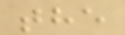the
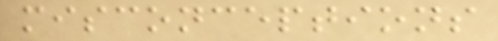misconceptions
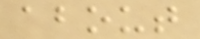about
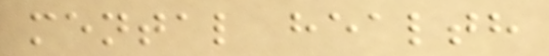mental health
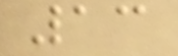13
